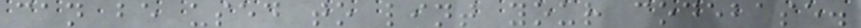can be used to lint your codebase.
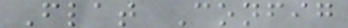Flat Config
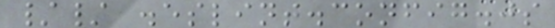// .eslint.config.js
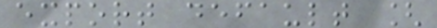export default [
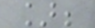];
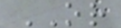OR
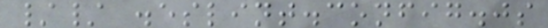// .eslint.config.js
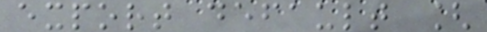export default [
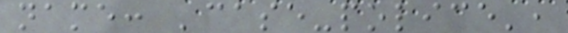name: 'case-police',
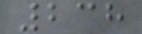238
